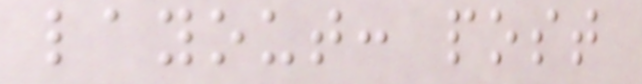layout: post
